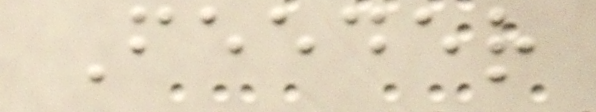Feeder
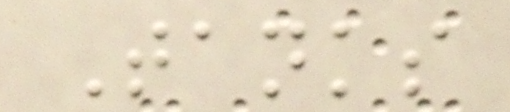Tanks
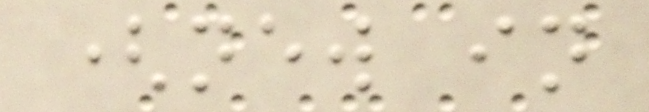(new in
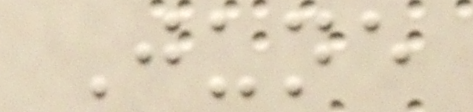June
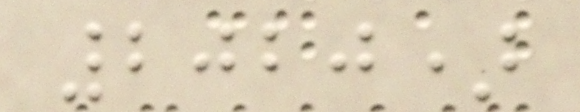2020)
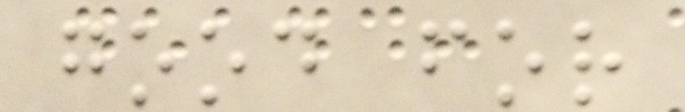good for
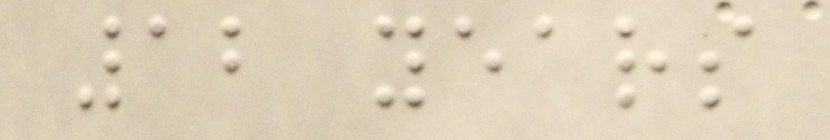12 years
